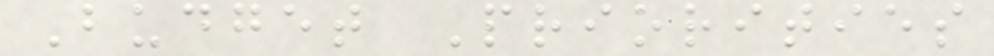Budget Priorities
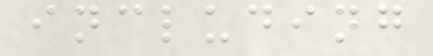including
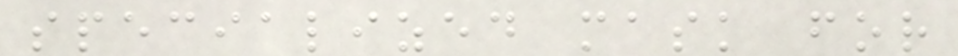specialized mask for
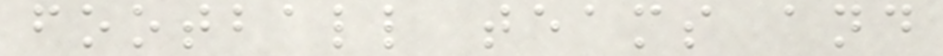football teams and
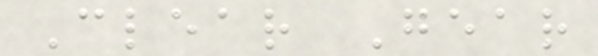Clear Gear
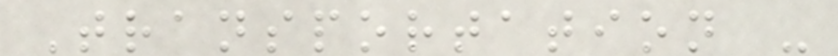Transportation -
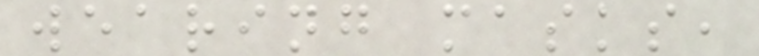wearing masks,
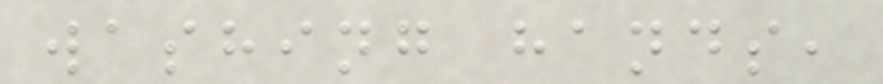washing hands,
